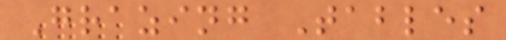Grazing Tables
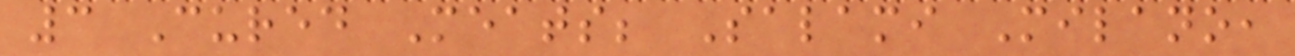3 Cured Meats; Salami Milano,
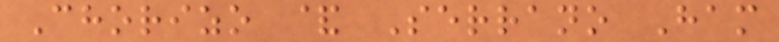Chorizo & Serrano Ham
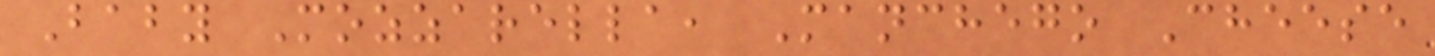Baby Mozzarella, Manchego Cheese
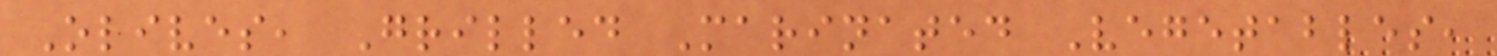Olives, Grilled Marinated Vegetables,
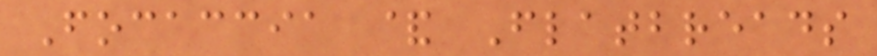Focaccia & Flatbreads
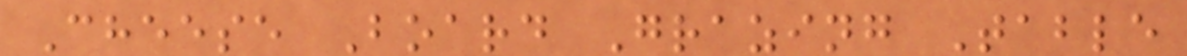Cheese Board Grazing Table
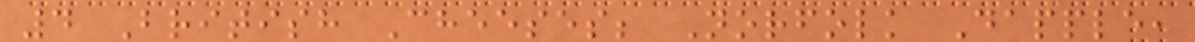4 British Cheeses; Norfolk Dapple,
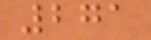271
